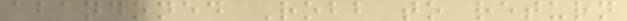abandoned Robb to return
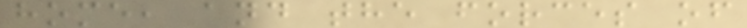home, and the forces of
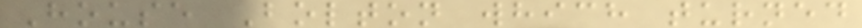House Bolton which turned
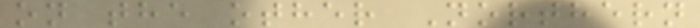on the other Northern
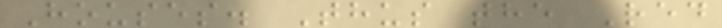Houses. Thus the Red
